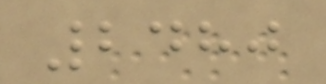2480
